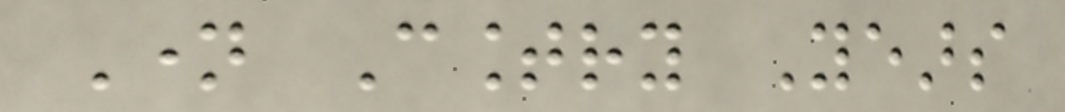Name Country Years
